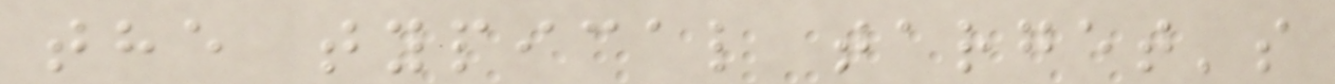the typical target's
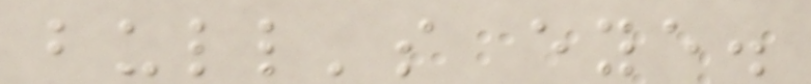bull's eye.
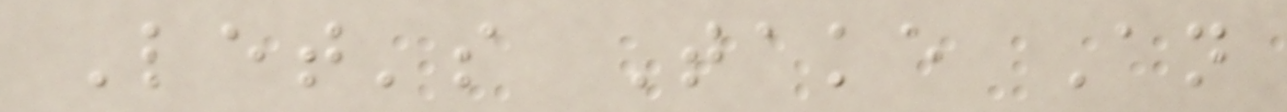Let's Take An
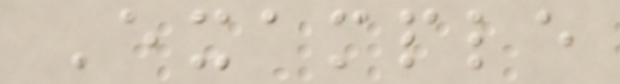Example
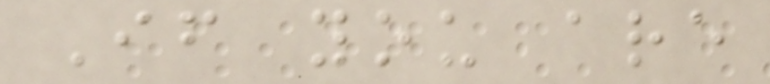If you are
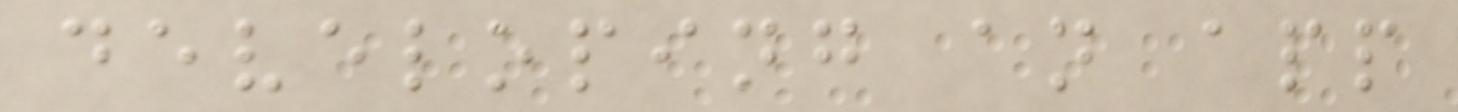developing an app
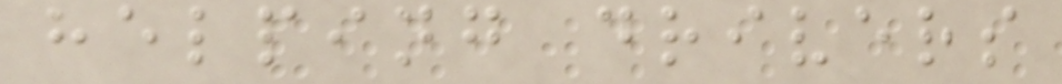helping drivers
